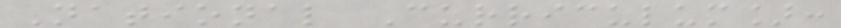National Curriculum]:
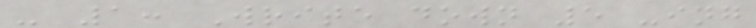- 1: Write down 5 -ing
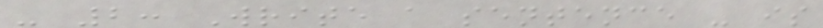- 2: Write a sentence - is
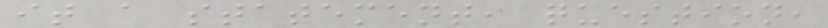it a statement, question,
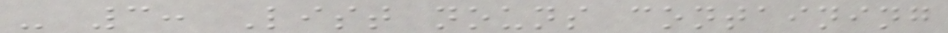- 3: List nouns containing
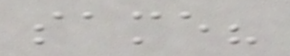same?
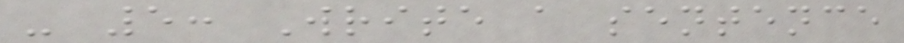- 5: Write a sentence
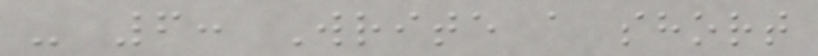- 6: Write a short
